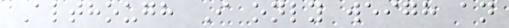Although I only weigh an
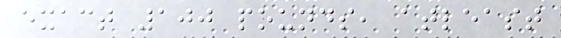exact 100 pounds, atleast
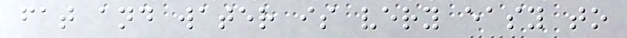fat and water is very easy to
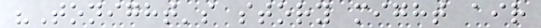"Tonight's story might air
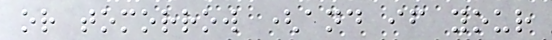or tomorrow (and if your
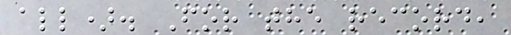all). For the record,
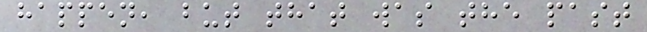happen, but that was the past
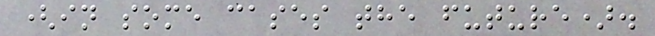(in some cases the future).
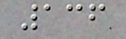136
